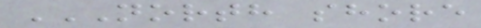NORTH SHORE
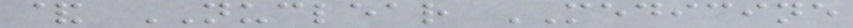& NUCLEAR MEDICINE
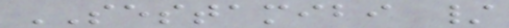SESTAMIBI /
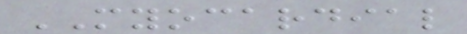MYOCARDIAL
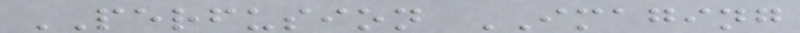PERFUSION IMAGING
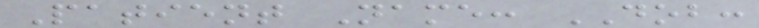Patient Name: DOB:
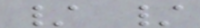/ /
